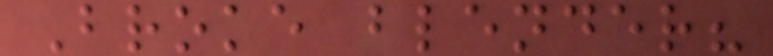Broke blender?
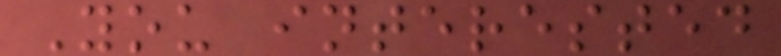You interested
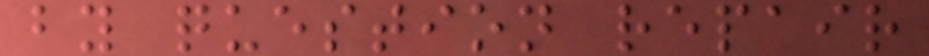by question repair
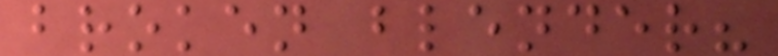broken blender?
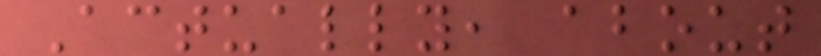Actually, about
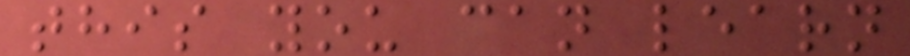this you can learn
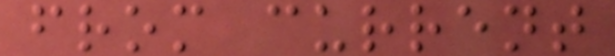from current
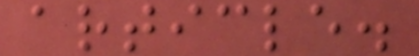article.
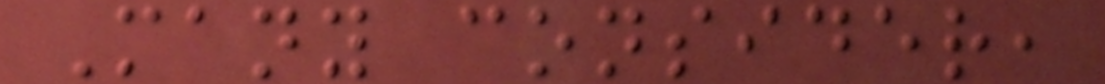Many consider,
